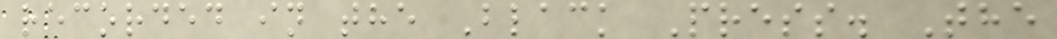recorded in the Black Press. The
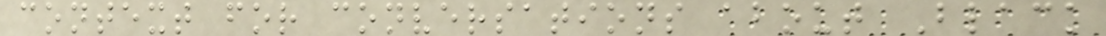context for conversations about Black
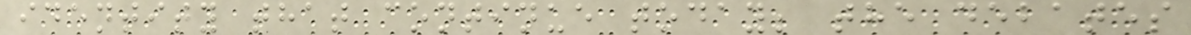identity that continue today; the debates
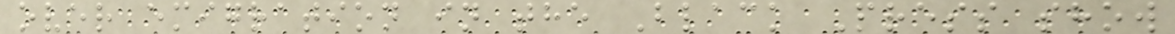over emigration in the Black Press show
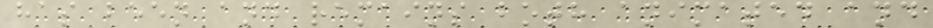has been and remains both animated and
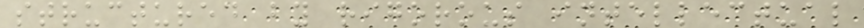structured by rigorous intellectual
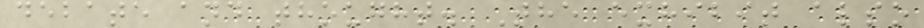debate and thought. The exhibit also
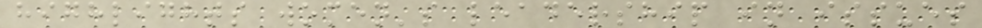highlights women's leadership in issues
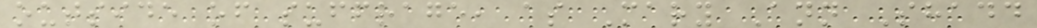outside of suffrage, as Mary Ann Shadd
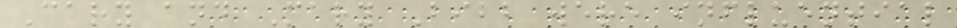Cary and Mary Bibb were influential
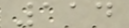114
